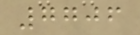7706
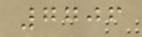7706
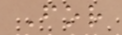For
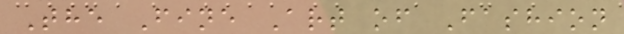The Fine Art of Fashion
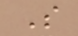S
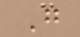G
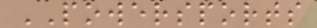POWERSPORTS
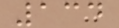134
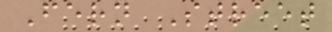Fern Street
